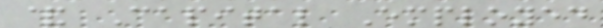& Capital Employed
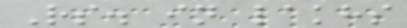Rs. in lakhs
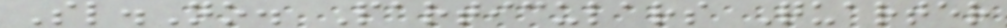Sl.No. Particulars Quarter
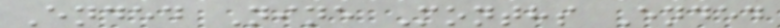Ended Nine Months Ended
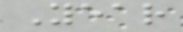Year
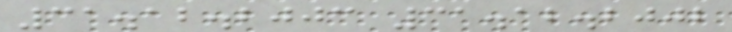31.12.2003 31.12.2002
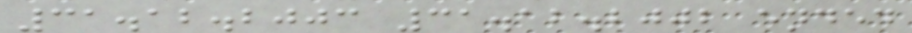31.12.2003 31.12.2002 ended
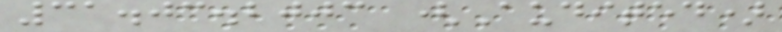31.03.2003 (Audited)
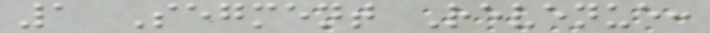1 Segment Revenue:
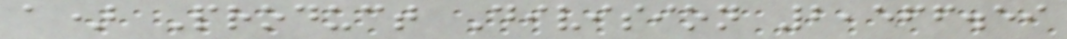a) Product Division 2,566.59
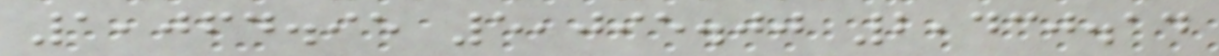1,064.95 5,095.00 2,430.14
